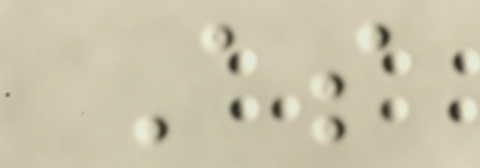As
